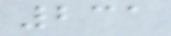231
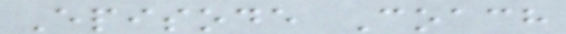Episode Coach
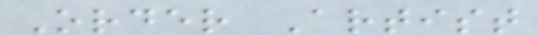Order Artist
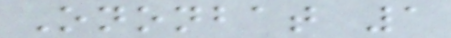Ononbat 1
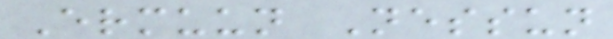Ermuun Nessun
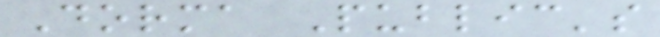Dorma Public's
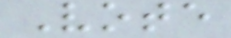Vote
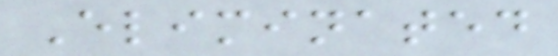Eliminated
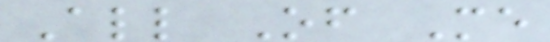All Of Me
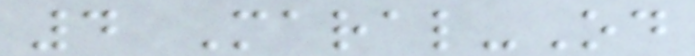4 Maral-Od
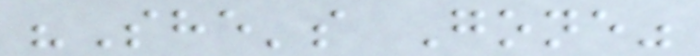"She's Gone"
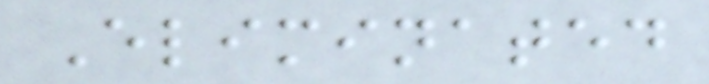Eliminated
